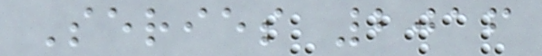Series 2016
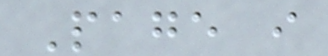Page i
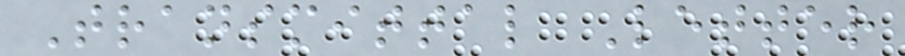Transmittal Letter
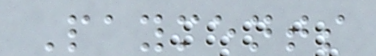Payments
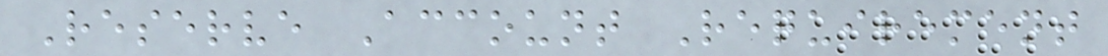Reserve Account Requirement
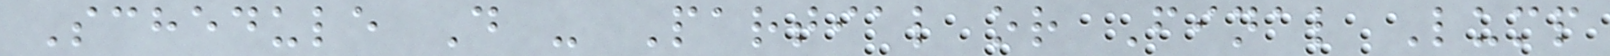Schedule D - Partial or Final Lump
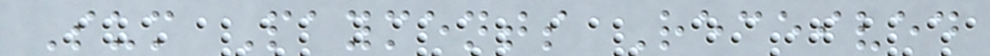Sum Payments Received
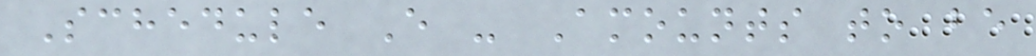Schedule E - Amounts to be
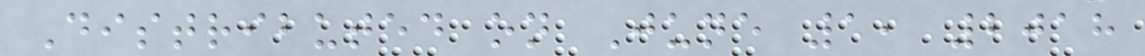Distributed on June 1, 2018
